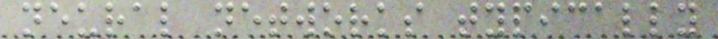neural networks typically
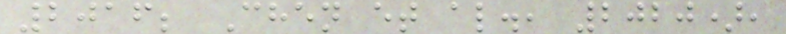2016; Chen et al., 2020),
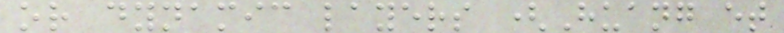or dynamic layers (Huang et
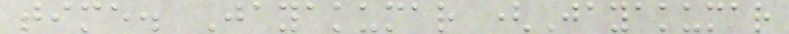time. Jayakumar (Jayakumar
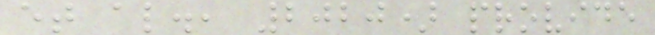et al., 2020) provide
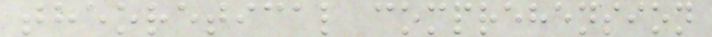theoretical comprehension
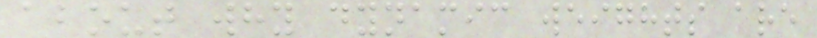about why dynamic weights are
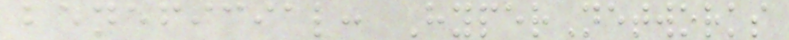beneficial: HyperNetworks
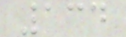134
